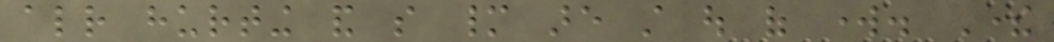already hurting and so many are still out of work. There
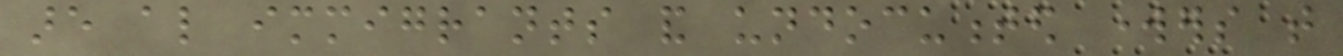are also immigrants and undocumented workers that
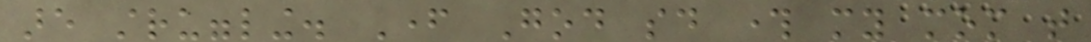are struggling. Father God said through my mom that
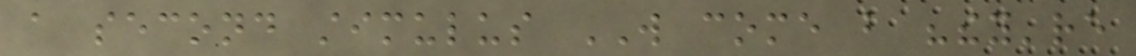a second stimulus WILL come but "they're
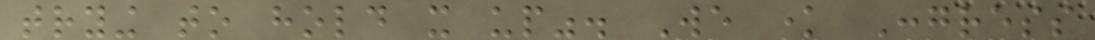trying to hold it up". We know Congress
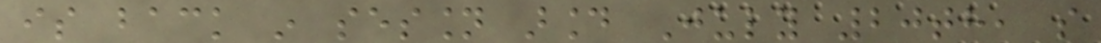is back in session around July 20th, so
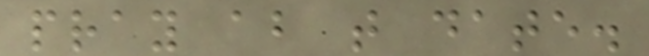pray about that date.
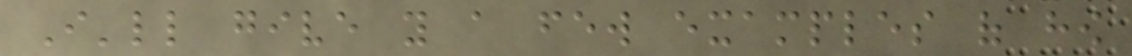I'll give you a few examples of how
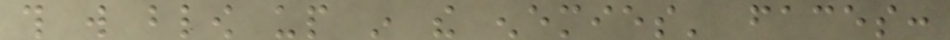this will blow up in the enemies' faces:
